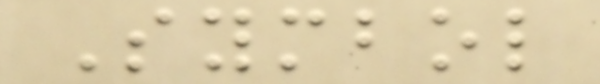Symbol
